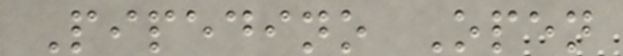Pipedino Open
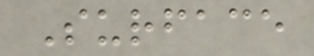Surface
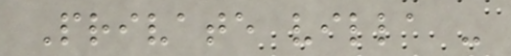Private villa -
